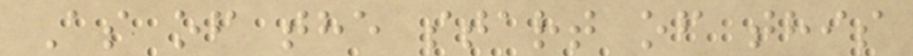As of the start of this
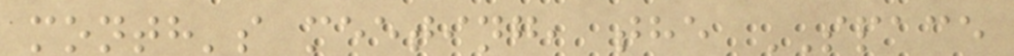month's meeting, the SPACE
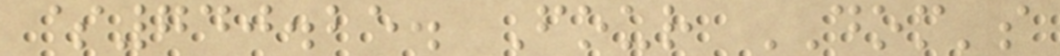$740.25. Four DOM's
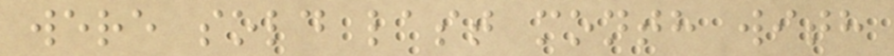were sold last month with
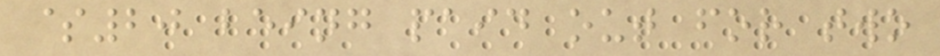$20 being paid out for two
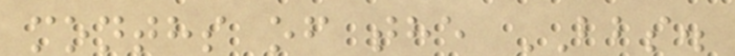months of the BBS.
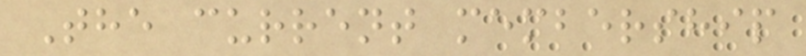The current membership
